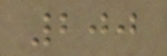200
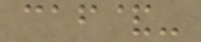caf&-
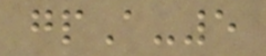gpA-5
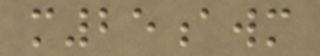m25awm
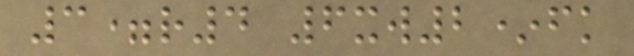3=r4 6xw2*fk
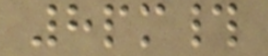8pm#
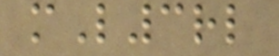mL3rl
